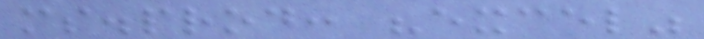ms.prod: "excel"
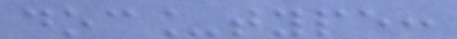doc_type:
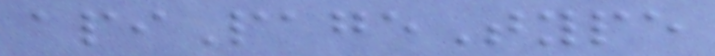apiPageType
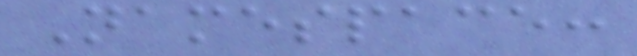Namespace:
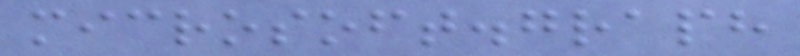microsoft.graph
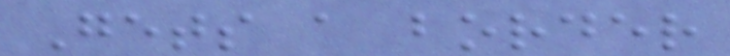Gets a border
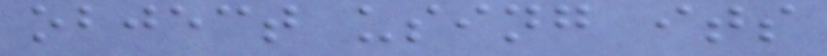object using its
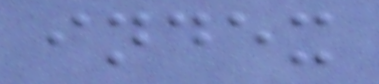index
